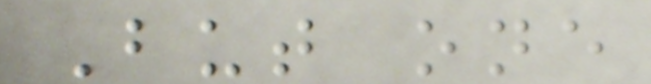But one
